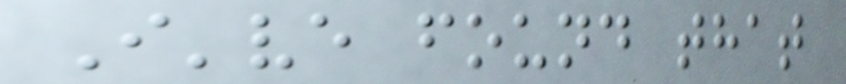I've found that
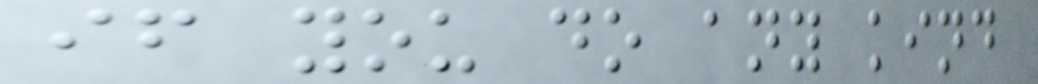if you do any kind
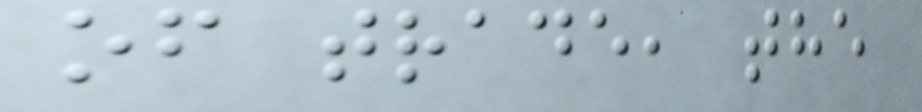of trade, the
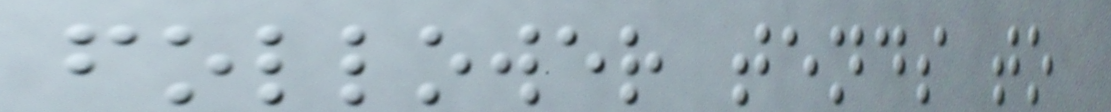follower tends to
